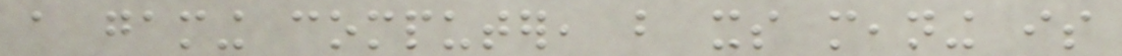a gaming computer, but its meaning is
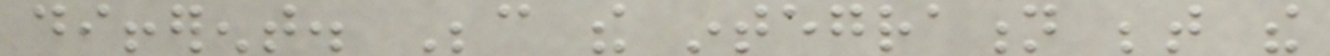different. Because the integration between the
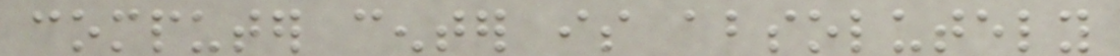computer center is absolutely
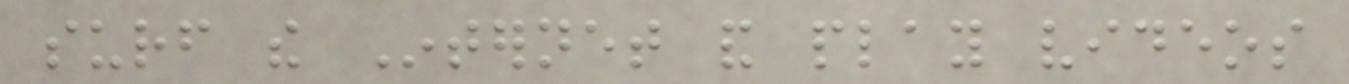surf the Internet and play videos
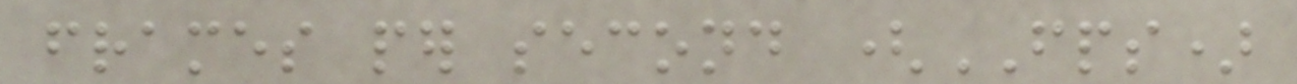frames per second (FPS)
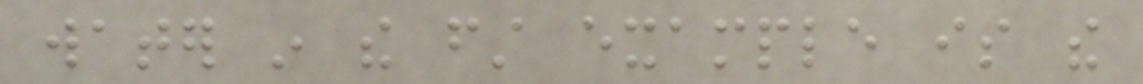water in the first example is the
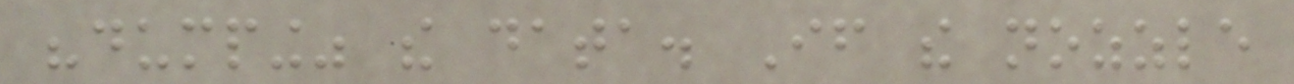"dumping" the data. If the nozzle
